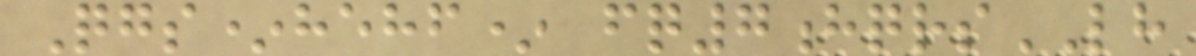Qgs*hehf* fq7hqrsLH
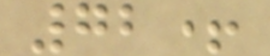72+
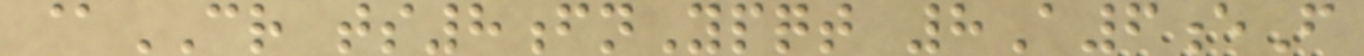@CR ts8fnYpqt 8A6eF
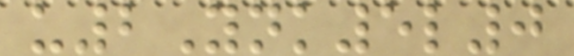u2Ynk5l0
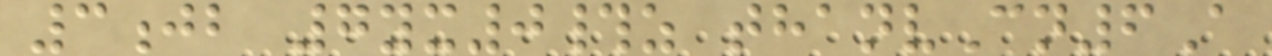3jb 7yx0#z thanvCn6A
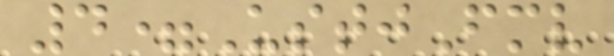4=UstjFmv
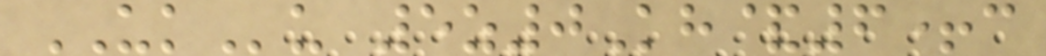UKu 5z0Kh&6+c
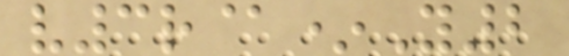v3r@*Y2
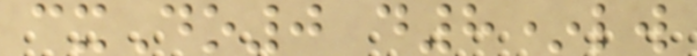cxDo0 d8*lw
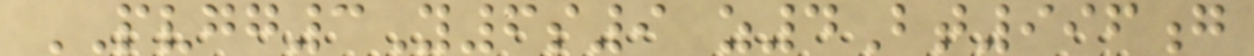PVGG3Y6s9 z4Bt996g
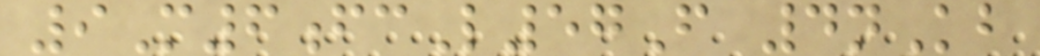9M6fcL57F 4nKb
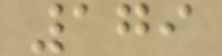179
